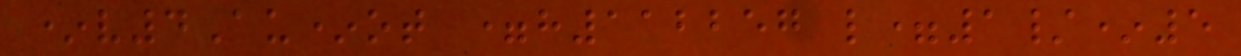*v4Au*ot =h112257 l=1/*5
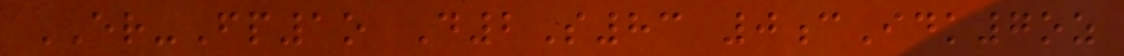ER-Fp1o D2S83 0cIdk7oz
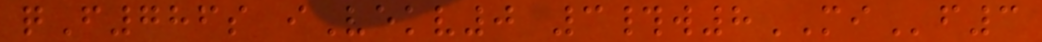qF786s iVekv0 3#w8MIf3
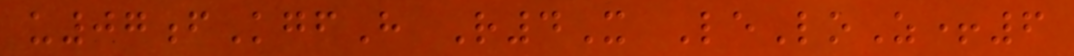u07fKgfH R4X LeLoZ+6
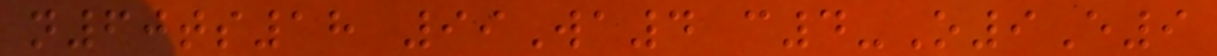n60ts18 99Wa4 c4-O9E9
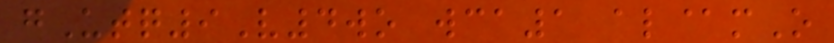gUtq9V4wo wca1 al@mO
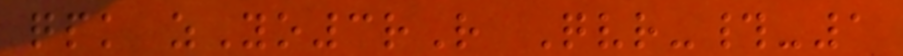qpk zYo3rR Qvr-#-1
